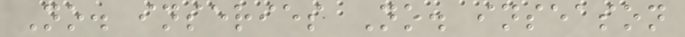No. inseries No. inseason
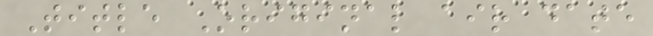Title Original air date
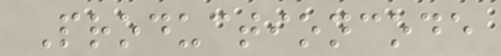Productioncode
